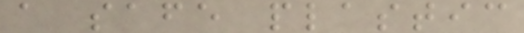a safe plastic
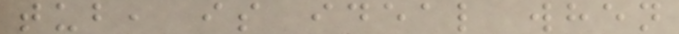tub, is ideal when
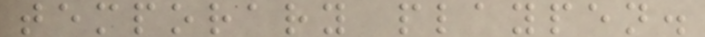temporary playpen.
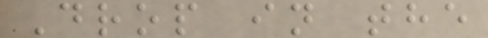Drop in the
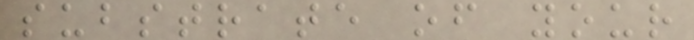substrate of your
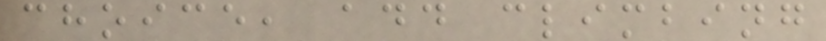choice, add climbing
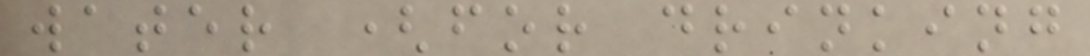water (for drinking
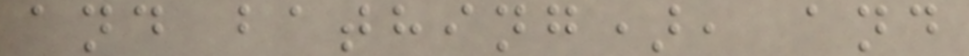and bathing), and
